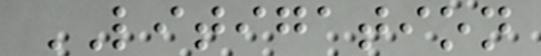LITIGATION
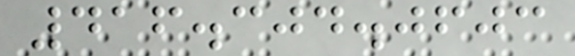416.304.0603
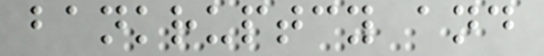bankruptcy and
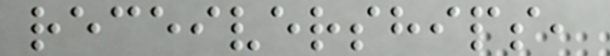receiverships,
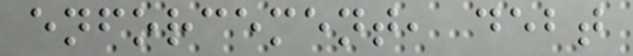enforcement, debt
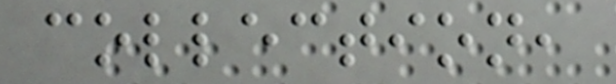collection,
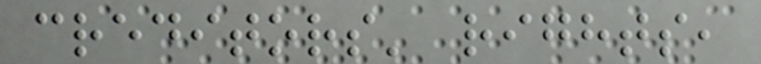creditors' rights,
